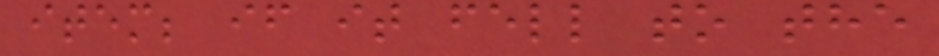item; if it fell to the
